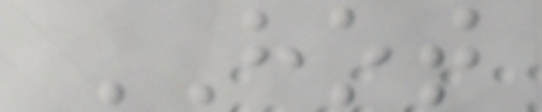HOT
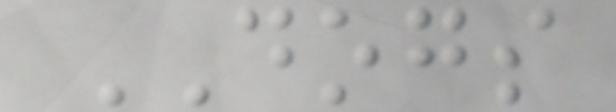DOGS
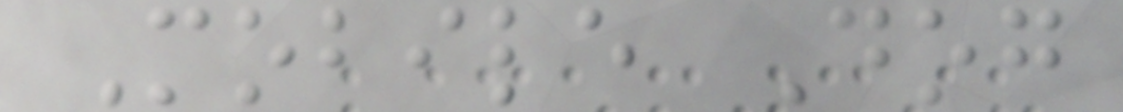Mobile Dog
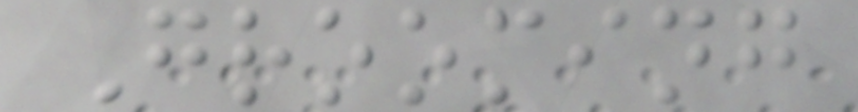Grooming
